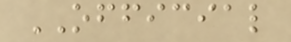OFFICIAL
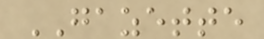GAZETTE
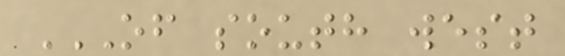OF SOUTH WEST
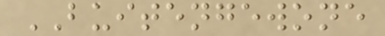BUITENGEWONE
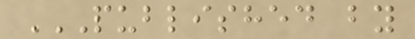PUBLISHED BY
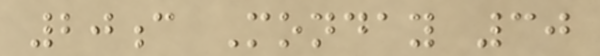20c Monday 30
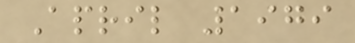April 1979
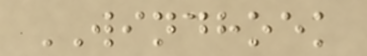WINDHOEK
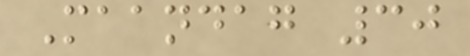Maandag 30
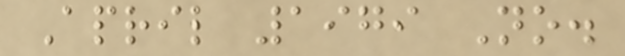April 1979 No.
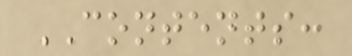CONTENTS:
